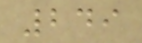249
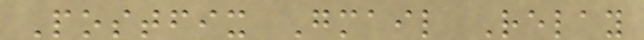Postfix Gmail Relay
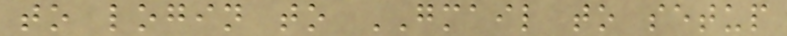to login to GMAIL to setup
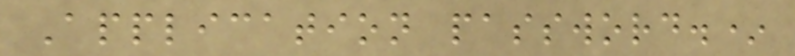Application password.*
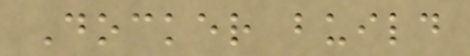Docker build
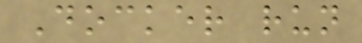Docker run
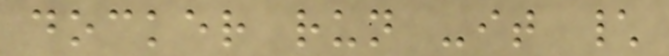docker run -it \
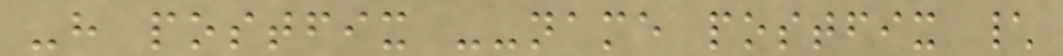-h postfix --name postfix \
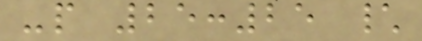-p 25:25 \
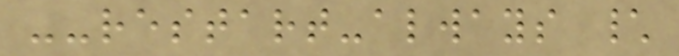--restart-always \
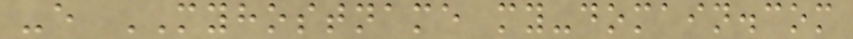-e MYHOSTNAME my-domain.com
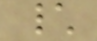\
